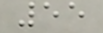55
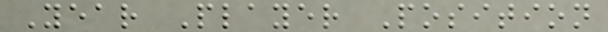Year Player Position
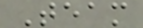Team
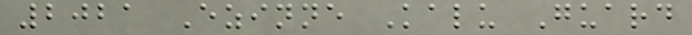2021 Ezinne Kalu Guard
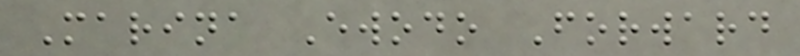Marina Ewodo Forward
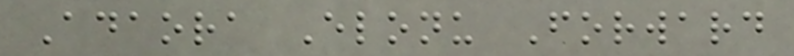Adaora Elonu Forward
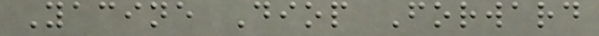Yacine Diop Forward
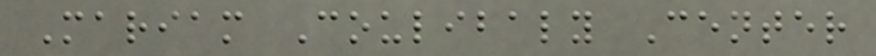Mariam Coulibaly Center
